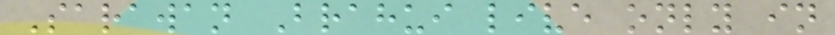Sarawan Brahui live only in
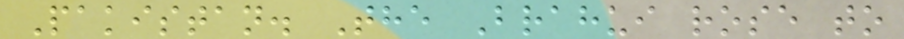Pakistan. The Brahui rose to
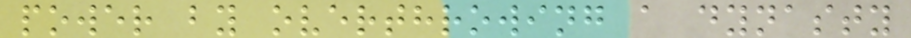power by overthrowing a dynasty
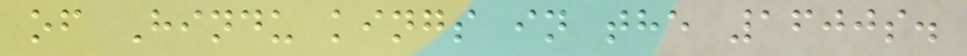of Hindu kings in the 1600s.
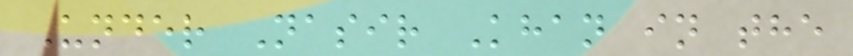Under Nasir Khan in the
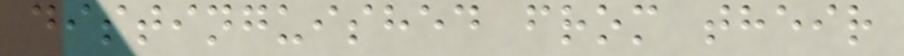distinguished from their
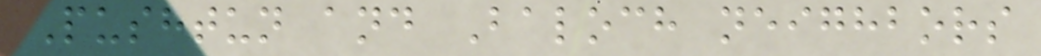Pushtun and Baloch neighbors
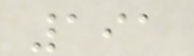191
